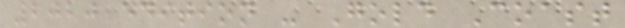2020 edition - Gold Coast
